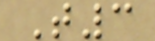T3
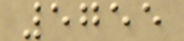5755
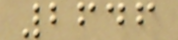2646
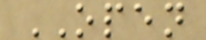OPEN
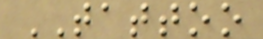TATTOO
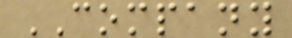COMPANY
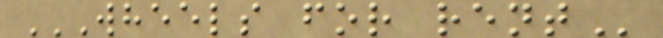WHEELS FOR RENT
